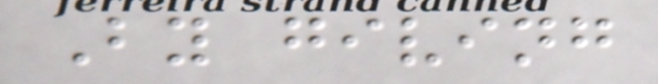By giving
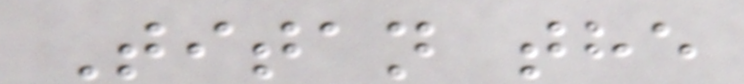Titan the
